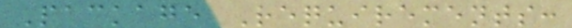Package Requirements:
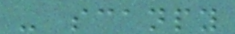- scanpy
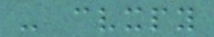- cvxpy
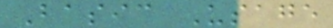Basic Usage
